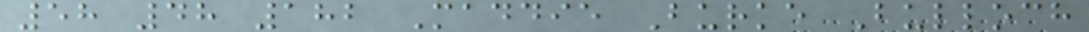58 48 182 Maddie Burke Bulloch
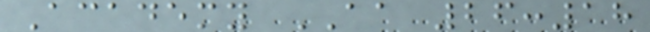Academy AA 26:18
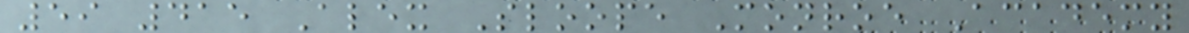59 415 Alex Sloope Monroe Academy
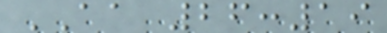AA 26:19
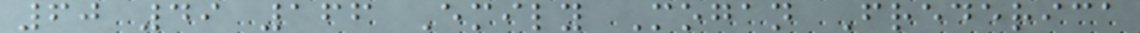60 49 166 Emily Mogan Frederica
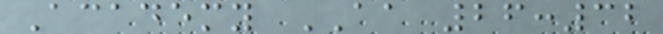Academy AA 26:32
